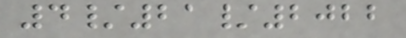4/21/2022
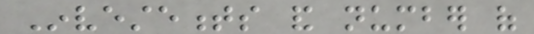Investements and number of
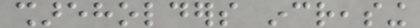shareholders increasing
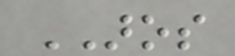AROS
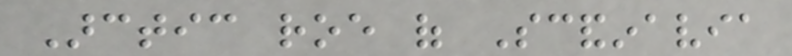Arctic roe of Scandinavia
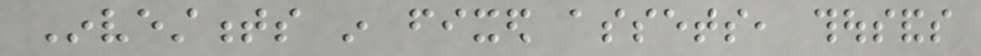Investments in fixed assets, thousands
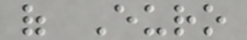of Euro
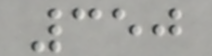350
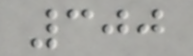300
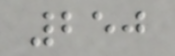250
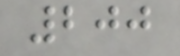200
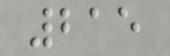215
